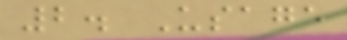2. Usage
